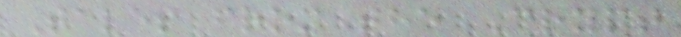Tales from the Crypt
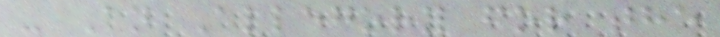- An Allegory for the
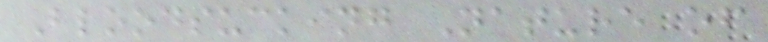Bloodsucking Nature of
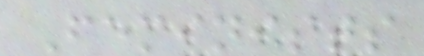Feminists
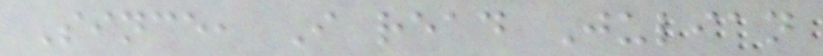Since, I read Julian
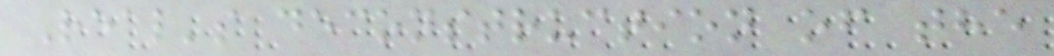Real's deconstruction of the
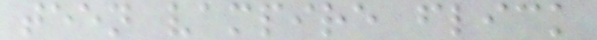teen vampire flick
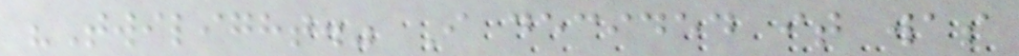"Twilight." I decided it was
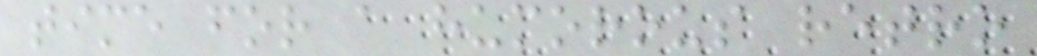time for a humorous retro
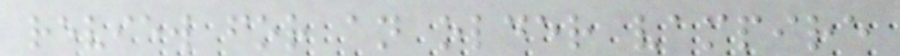review for an older vampire
